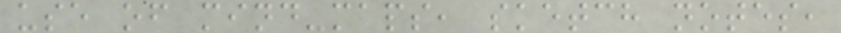use of mind-maps, sketch notes,
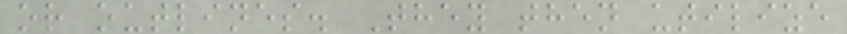or outlines. They then utilize
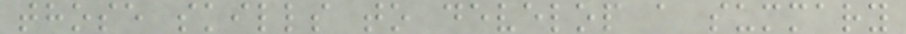those skills to develop a summary
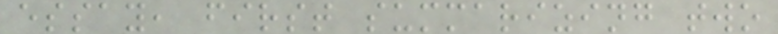essay, first summarizing two
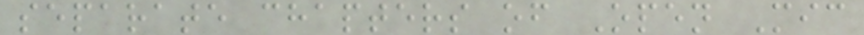separate chapters of Open Mic
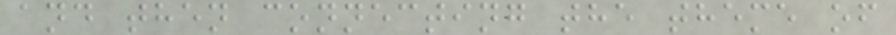and then connecting the theme of
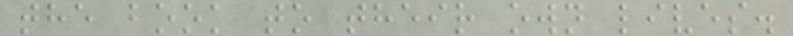the book to their own lives.
